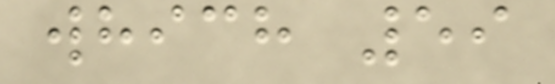which 59
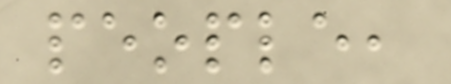people,
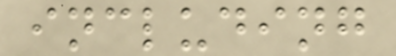including
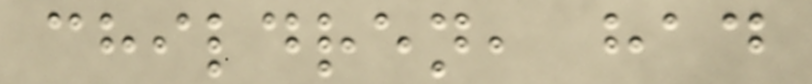children, had
